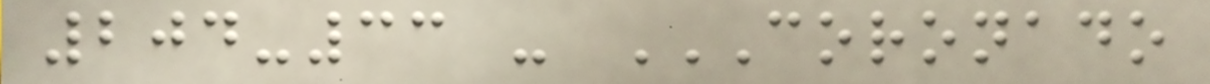204-33 - CORONADO
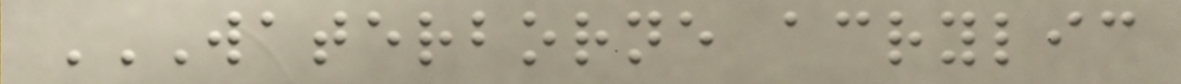WATERBORNE ACRYLIC
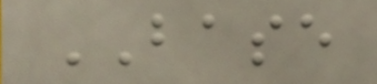BASE
